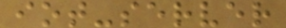iot-server
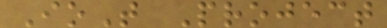IoT Project
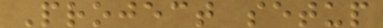Project setup
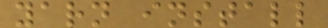yarn install
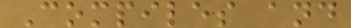Compiles and
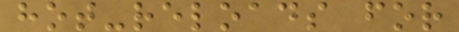hot-reloads for
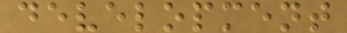development
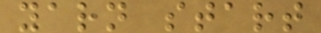yarn start
